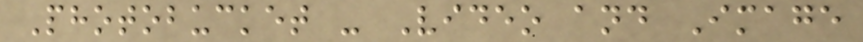Photobucket - Video and Image
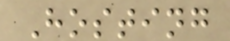Hosting
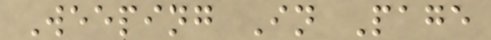Weeping In Page
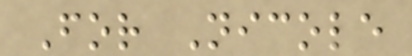For Nicole
